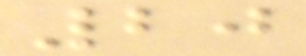20
